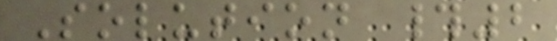Solution #2
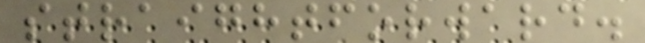straightforward.
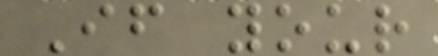If your
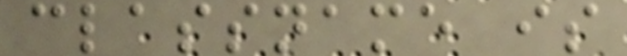classname is
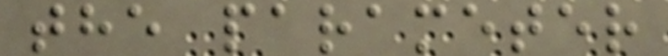the parameter
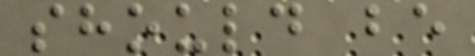should be
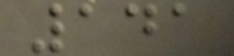141
